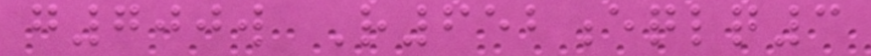g700w R652eqlq3
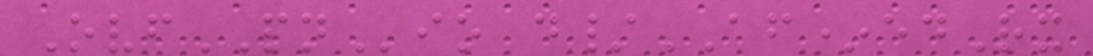OvfPNio d/AF*edRx
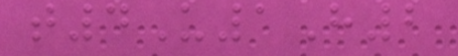t4U1H2
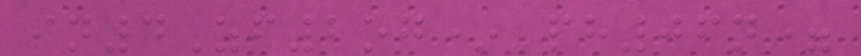in4Zf2og* ph06n=
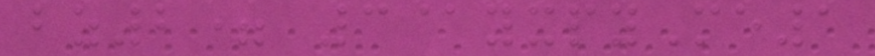bz2= 3@yxpyMe1
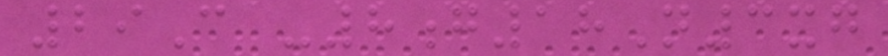29C -8g18N3xg
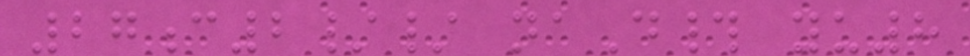27c2// naD# yu8
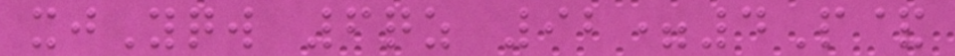xjYqw 6qz 92=4P&
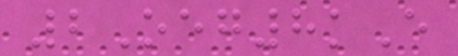2Oeg8kE
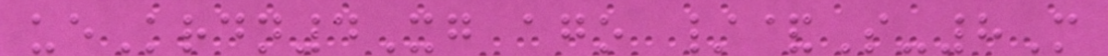ueKrdn4Xg ago /&S-8M
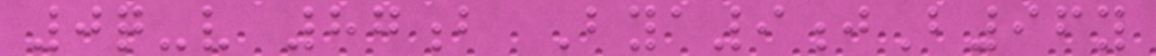0q-v 87b Bya9jB96y
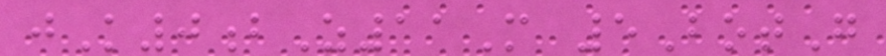jK0bZ11M 5BotG
